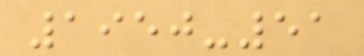1950-51
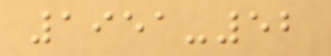1951-52
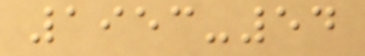1953-54
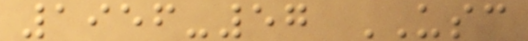1956-57 USC
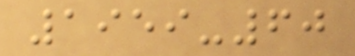1959-60
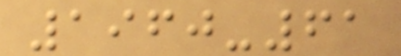1960-61
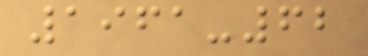1961-62
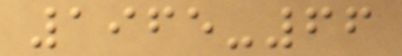1965-66
